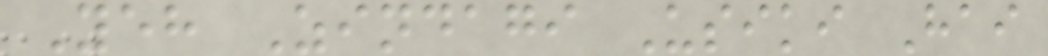Yeh Zindagi Usiki Hai
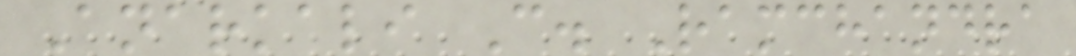Anarkali C. Ramchandra
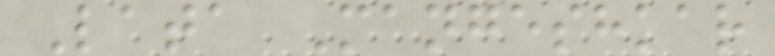Lata Mangeshkar
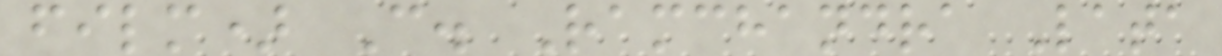film) C. Ramchandra Lata
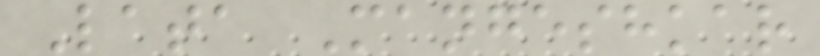Lata Mangeshkar
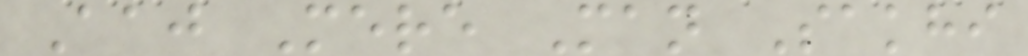Aaj Mere Man Sakhi
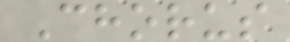Chorus
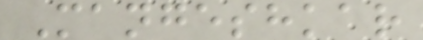Mangeshkar
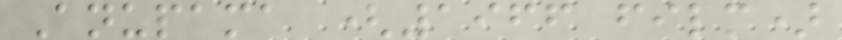Anupama (1966 film)
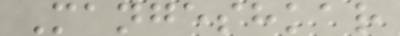Mangeshkar
